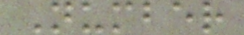Number
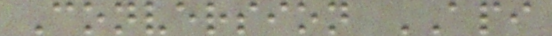Conversion API
